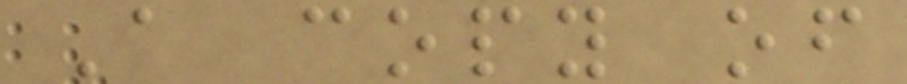A copy of
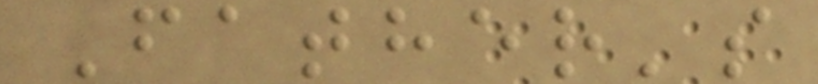Father's
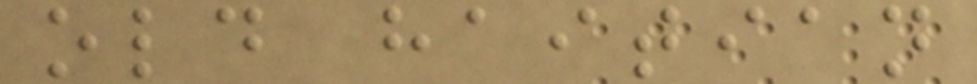old haitian
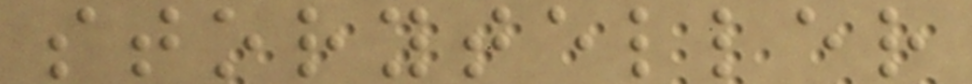storyteller
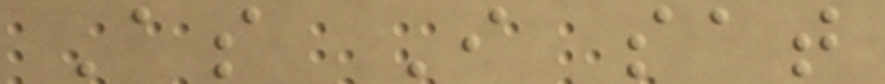As I sat
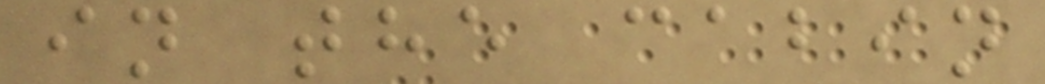in the cabin
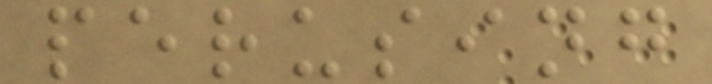perusing
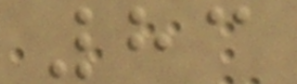83
